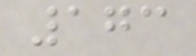173
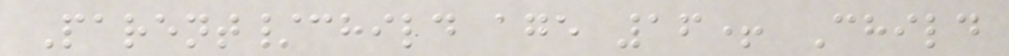Parent/child age 16+ Child
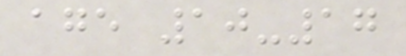age 10-17
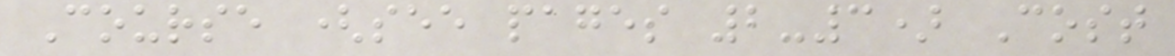Course (see pages 2-3) Cost
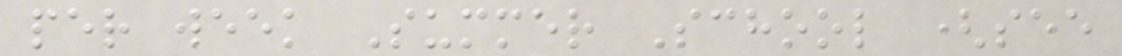per week Summer School (see
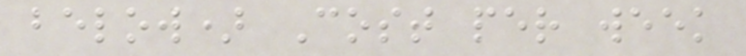below) Cost per week
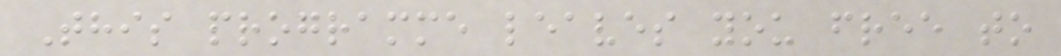This programme leaves you free to
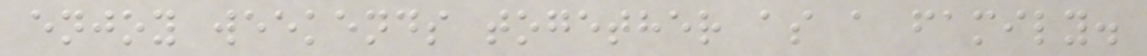enjoy weekends together as a family.
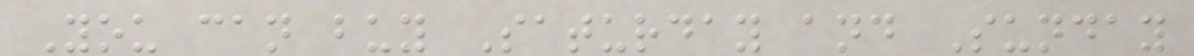You can buy Saturday and Sunday
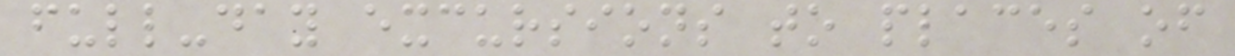full-day excursions to places of
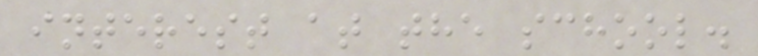interest at the school.
